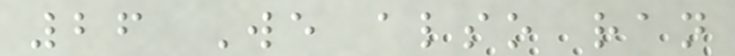26 We also ran
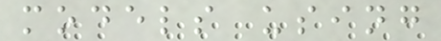models using
